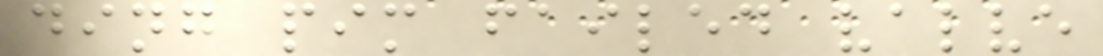ding pim failed valve
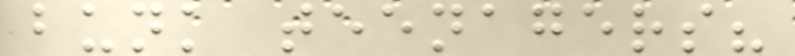bunk teenagers?
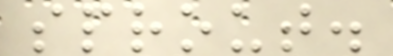sprout.
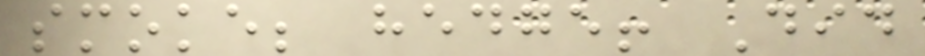smoke; hedge! Did
